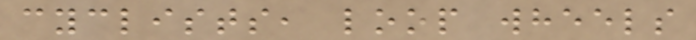cyclists, loop wheels
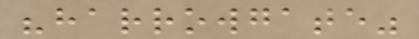"harrowgate"
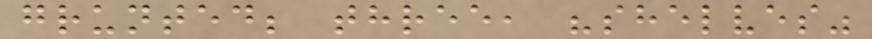grunted; three, "shelves"
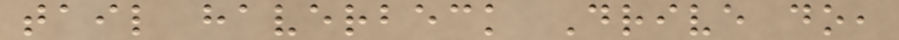tail haverbeck Drive do,
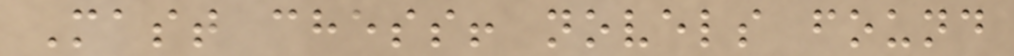Mast chess! novels found
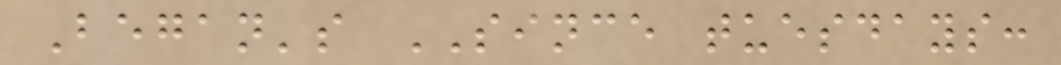Began's SINCE tuesdays:
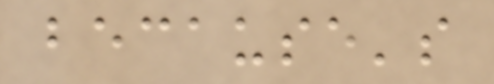because's
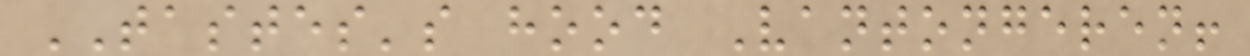TASTES's hood Vantongeren!
